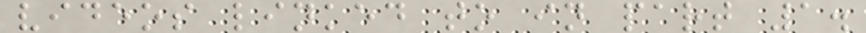videos linked to in part 1.
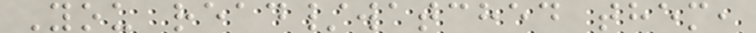You read/watched them,
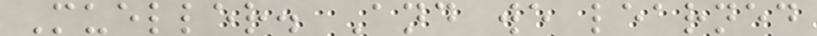Mueller. And we learned
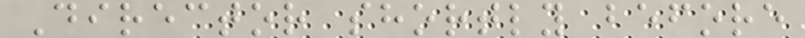Director shortly before
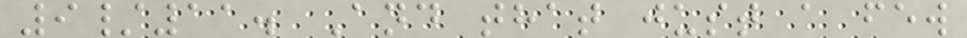9/11. And that just a few
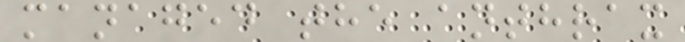managed the anthrax
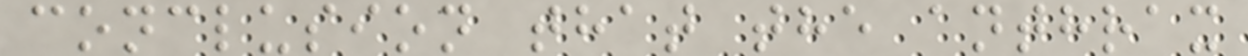conclusion that the anthrax
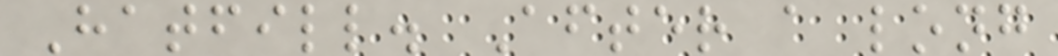Hatfill. After a long
